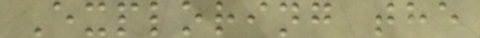Exploring the
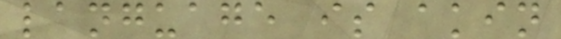language is akin
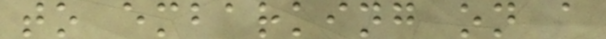to embarking on a
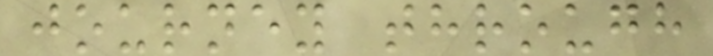journey through
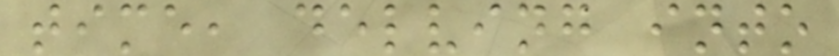time, delving into
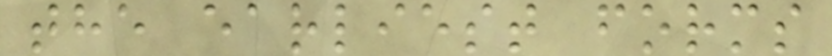the earliest forms
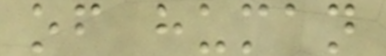of human
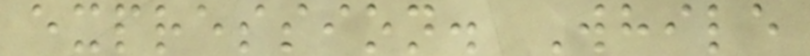expression. While
